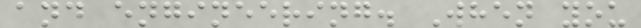and engineering. When you
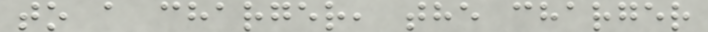to a charger, the charger
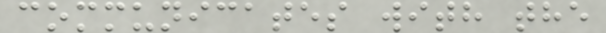communicates with the
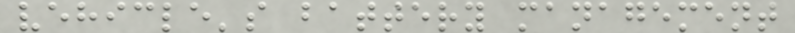vehicle's battery management
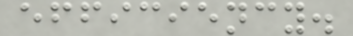efficiency.
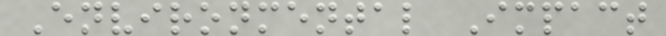Environmental Impact
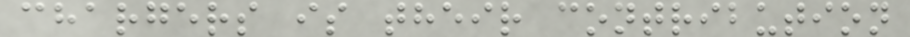chargers is their contribution
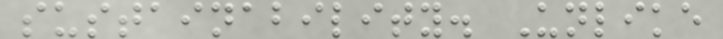sustainability. Unlike
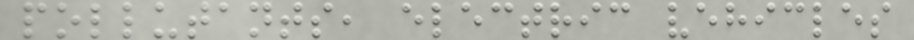pollutants, electric vehicles
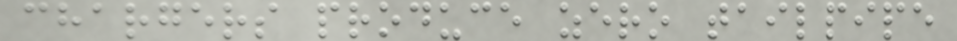chargers produce zero tailpipe
